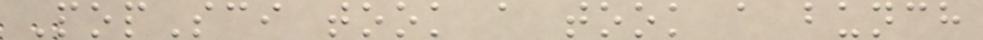PopSci took a took a bunch
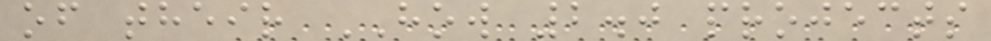of their HOW 2.0 projects
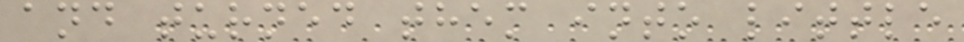and turned them into little
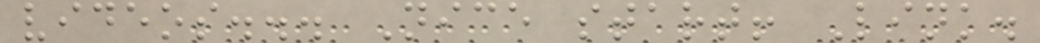videos... Nice start! Link.
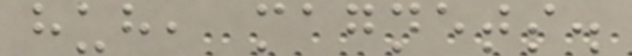huh, magnets.
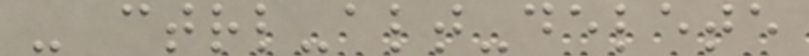- ctrl-alt-delete
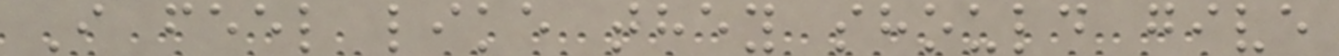I feel like they should give
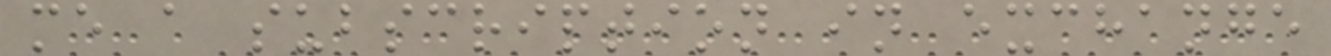me a subscription in exchange
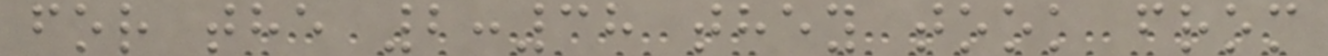for the 2:38 they took from
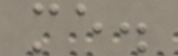me.
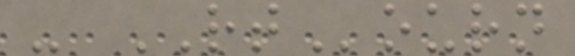- RTourn
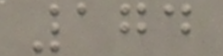174
